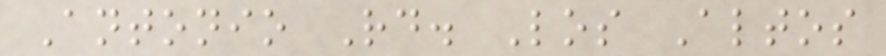Antonio Rd. Los Altos
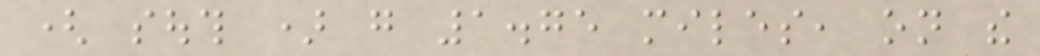( south ) go 1.75 miles, on the
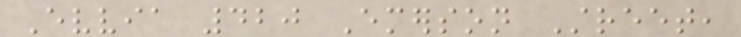Evvia 420 Emerson Street,
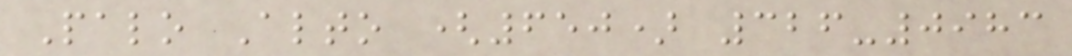Palo Alto (650) 326-0983
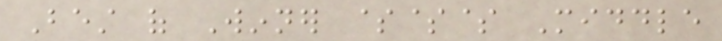Best of Winner $$$ Middle
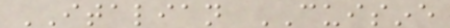ITALIAN CUISINE
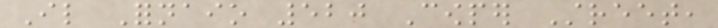Il Fornaio 520 Cowper Street,
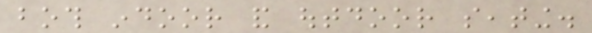both indoor and outdoor seating.
